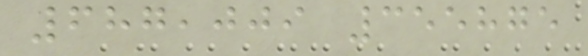687,009 355875
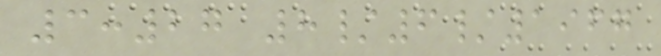3:27 8/6/1967
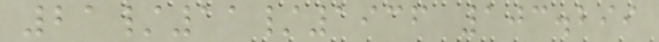21/11/1936 103.299
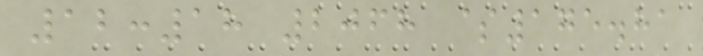12:18 2068 $175.81
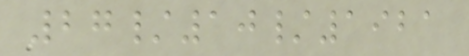27/10/1921
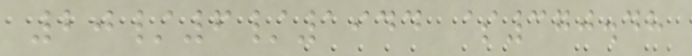20/6/1944 $370.48
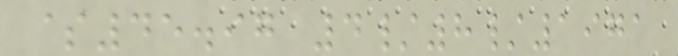$45.97 4/8/1971
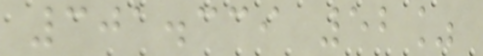301.339 52%
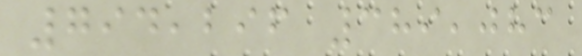794,296 389,083
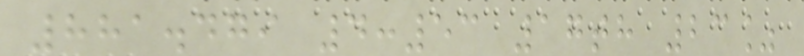881.479 4:53 17th 23%
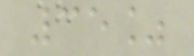35%
